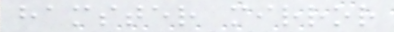hamster mirror
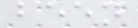been
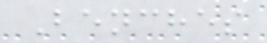Benches
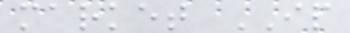market IP
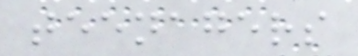teenagers
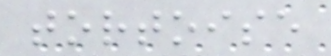tortoise
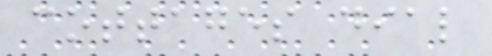cottages dial
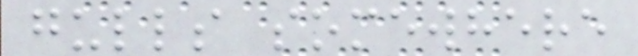gulls somewhere
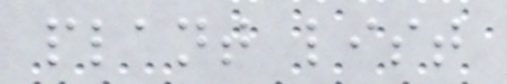plant list
